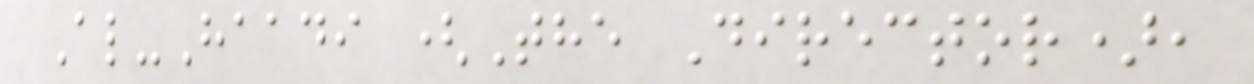Al-Haadi (The Director),
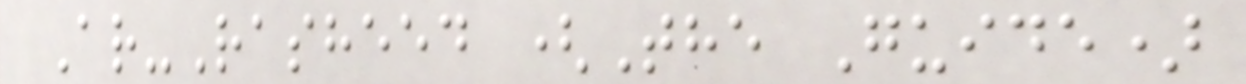Ar-Rasheed (The Guide)
